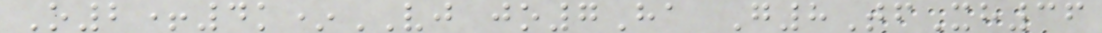O2+4k*VJ jo7Ha G8TfXh36
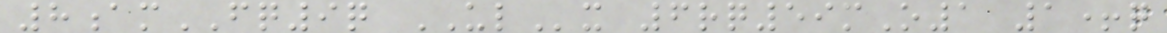8amFQ9q ULx 6rq59mO1 1+q
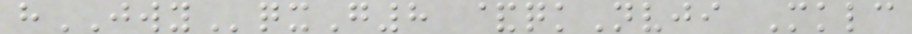hJWYqxG8 &qkNvji Mklc
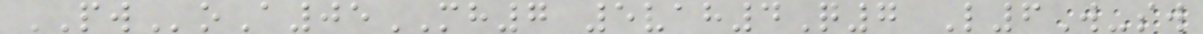PWoA05MH7 5vah4Q7 L6W-sw
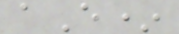aE*
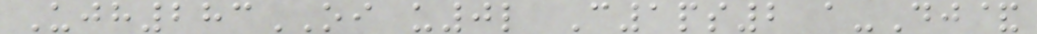Ujh283OI u0l C1ps2 a-Dj&
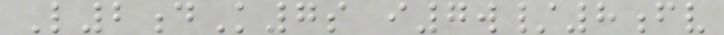L2dK7s i7w/8fv
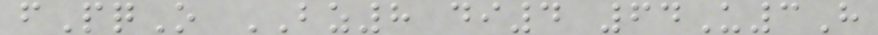fPqO BZ8 di4 64U3H
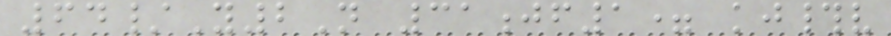64/Y2N 31jf1= kj#v
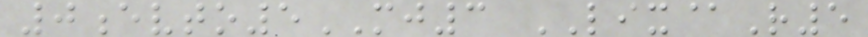0evto5MJ3 LIX@R5
